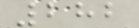282
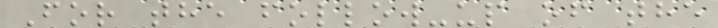For the follow-up of the
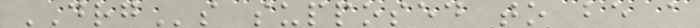DRGs supposed to be a
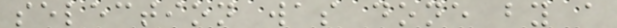selection was done by a
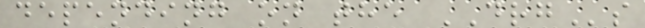depending on the DRGs
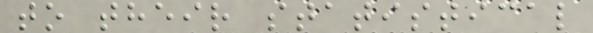to their statistical
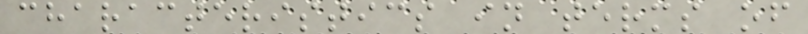characteristics in terms of
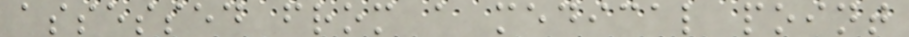assessed from a medical point
